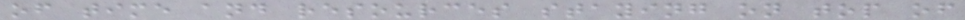of time and resources staying on top of
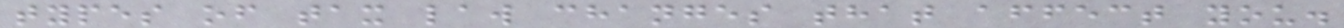types of tax law changes that affect you.
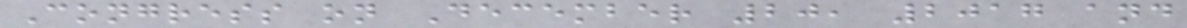Congress on December 20, 2017 and
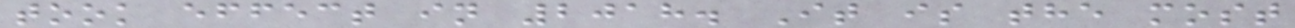took effect in 2018. It is the most
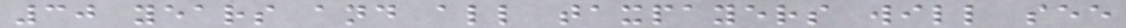30 years and all taxpayers will see
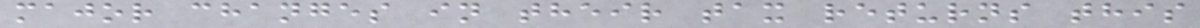major changes in their tax returns this
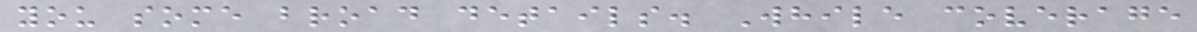you some broad details. While coverage
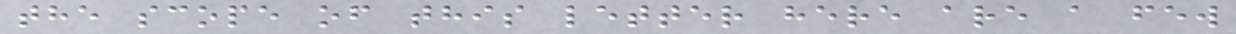the scope of this letter here are a few
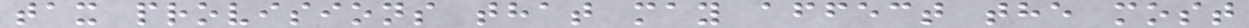tax provisions that may affect the most
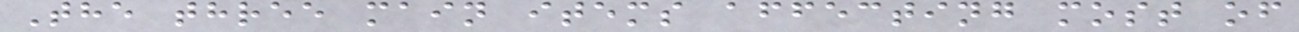The three main items affecting most of
